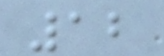12
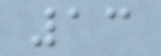13
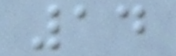14
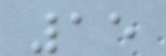15
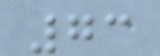73
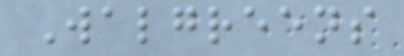Walgreens
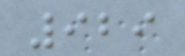929
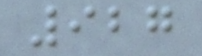927
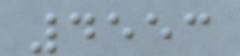4553
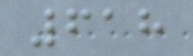618
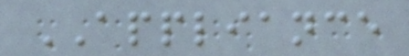APPLIANCE
